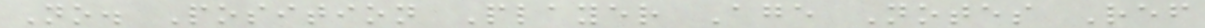No. Position Player Age Notes Ref
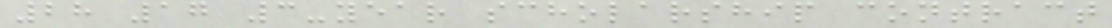28 17 3-year scholarship contract
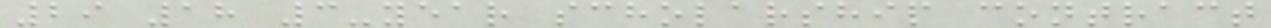29 18 3-year scholarship contract
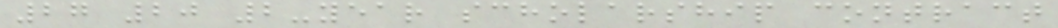27 20 2-year scholarship contract
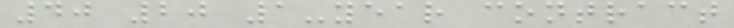40 20 1-year contract
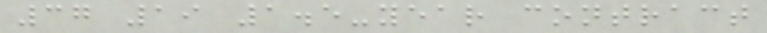37 19 1.5-year contract
